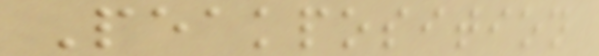Peakposition
